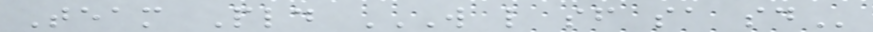Team Pld W L SF SA SD
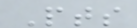Pts
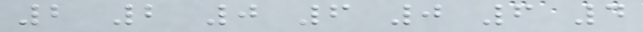2 2 0 6 0 6 4
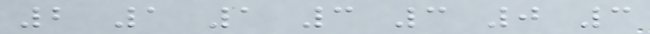2 1 1 3 3 0 3
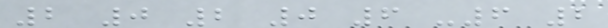2 0 2 0 6 -6 2
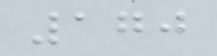170
